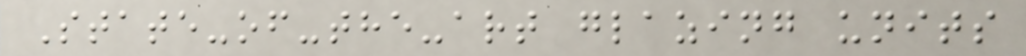State-of-the-art glazing units
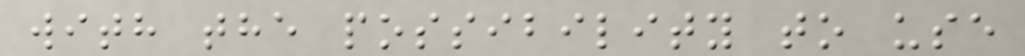with the possibility to use
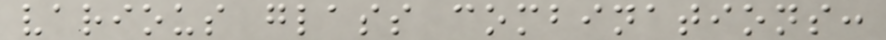various glass combinations:
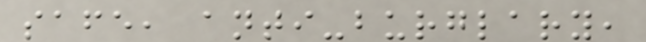safe, anti-burglary,
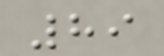89
